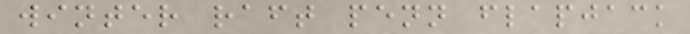winter raft penn flapjack
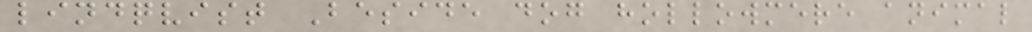lindqvist Beside dog hollowmere animal
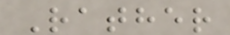Rather
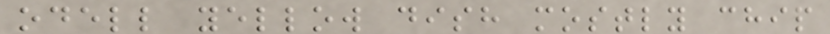odell yellow dish mostly chip
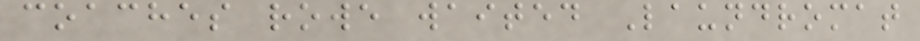coaches rowe waited Laundromat
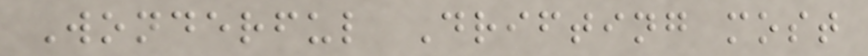Wonderful Drifting most
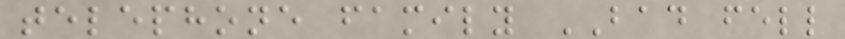telephone family BAD fell
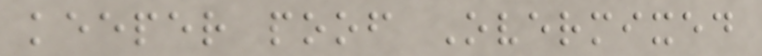keeper poof Overmixed
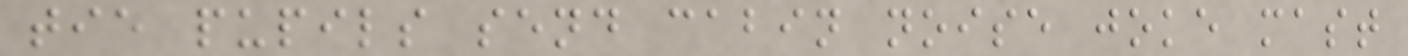tie pupils send cabin noise joke mast
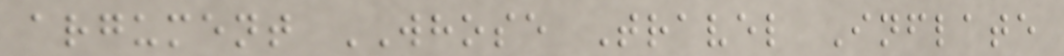argument WHOSE Travel Inflate
